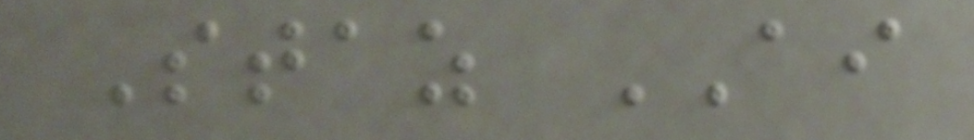Staz AI
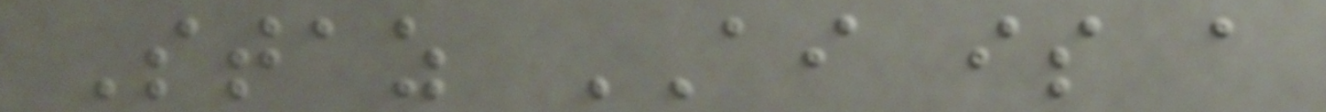Staz AI is a
